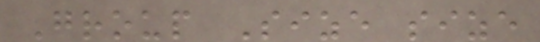Group Size size
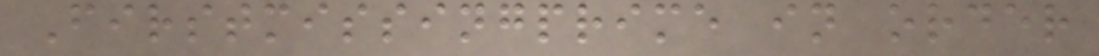Firstmissingprime in order
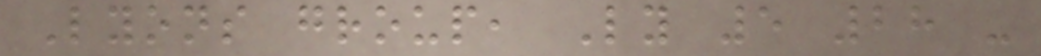Lyons group, Ly 5 28 -
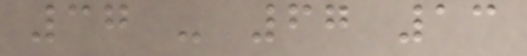37 - 67 13
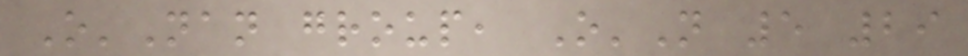O'Nan group, O'N 5 29
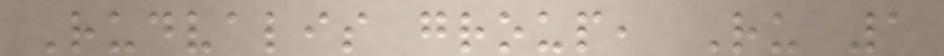Rudvalis group, Ru 1
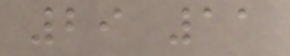29 11
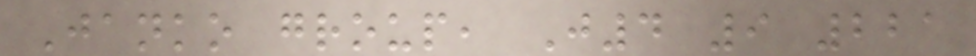Janko group, J4 9 221
